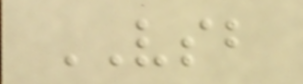VSB
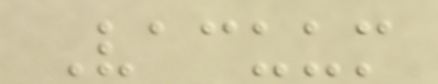Vacuum
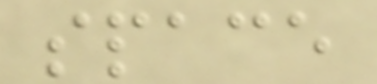space
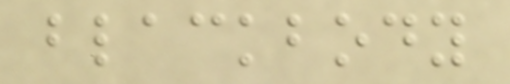blackbody
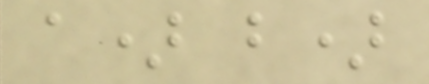a) b)
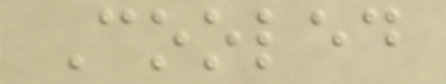Cooled
